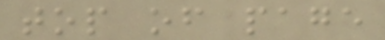top of page
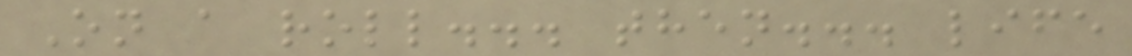On a roll... then... life
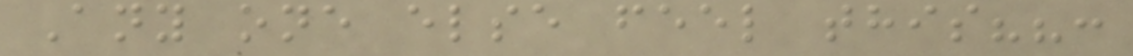Any one else feel this??:
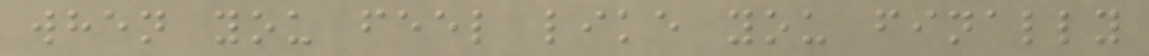when you feel like you finally
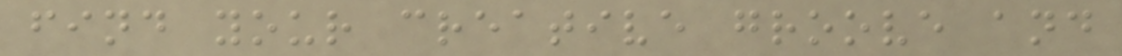find your creative groove and
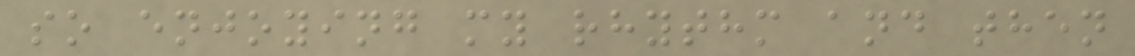so enjoying my rhythm and then
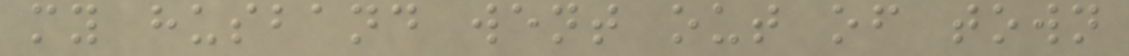my husband went out of town
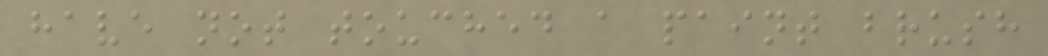have not touched a paint brush
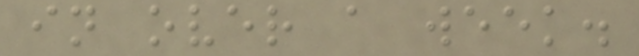in over a week.
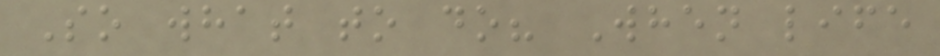So what to do? When life
